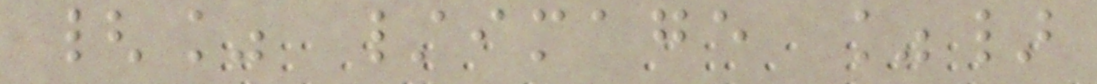{% /image %}
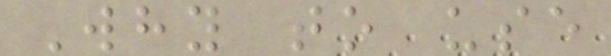Why to use
